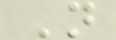N
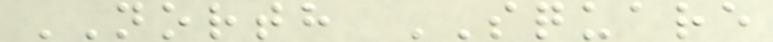NORTH SQUARE
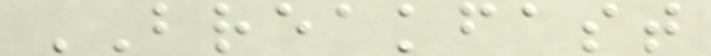BREAKFAST
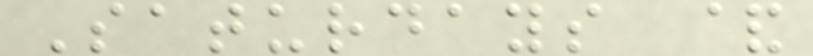Saturdays &
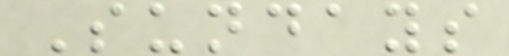Sundays
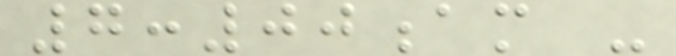7:00am -
